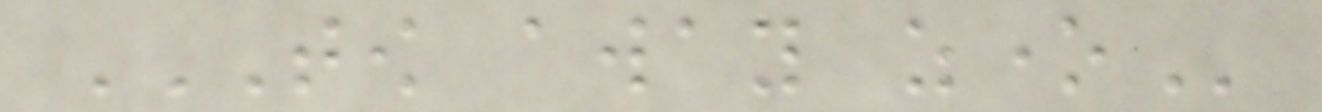TOW AWAY ZONE
